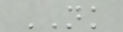NK
